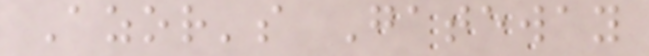Azor's Gateway
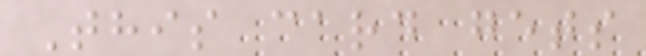This card gets
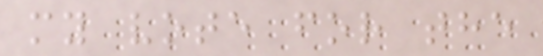my vote for the
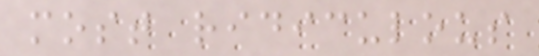most ridiculous
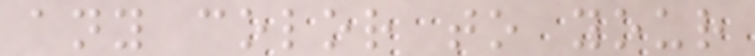any color to your
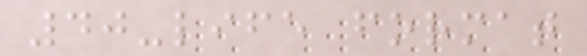40-life format
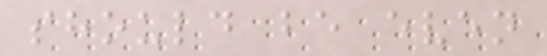should be even
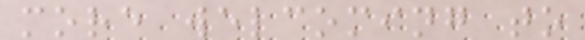more welcoming to
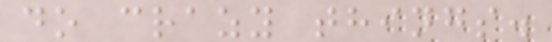do crazy things.
